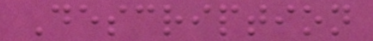Description
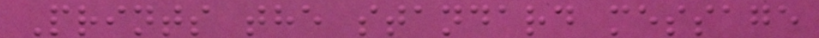Prints the standard message
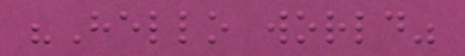"Hello world"
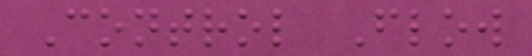Control Flow
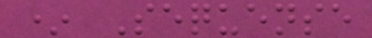* Sequense
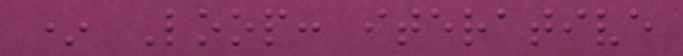* Loop: iterative
